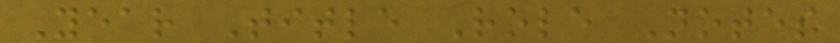Year Title Role Notes
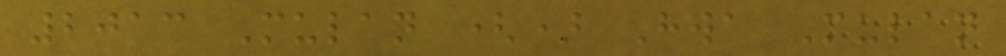2013 Mulan () Hwa Mulan
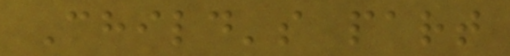Child's part
